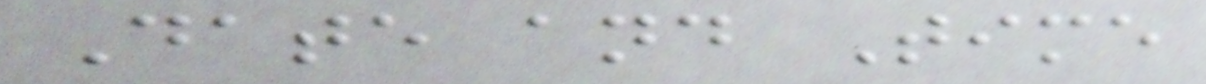Date and Time
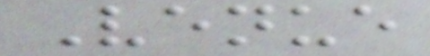Venue
